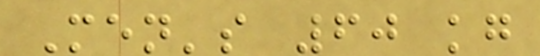Men's 60 kg
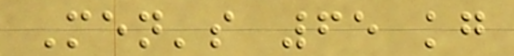Men's 65 kg
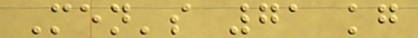Men's 71 kg
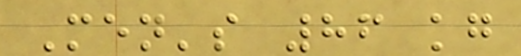Men's 86 kg
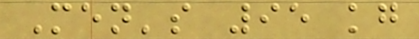Men's 95 kg
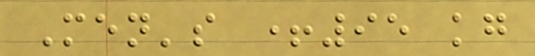Men's +95 kg
